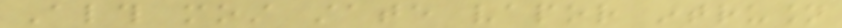Although most state vapor intrusion
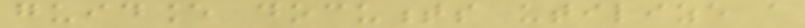guidance documents utilize a
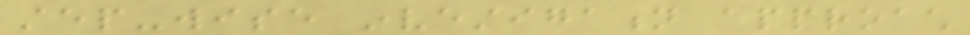step-wise investigation approach
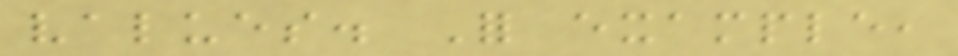values. For example,
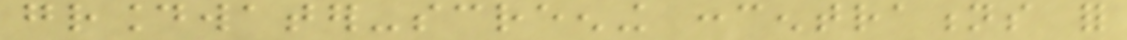groundwater-screening concentrations for
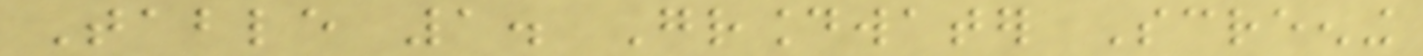Table 1. Groundwater Screening
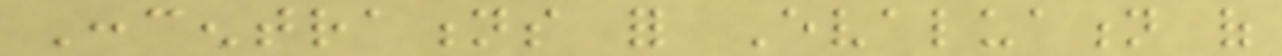Concentrations for Evaluation of
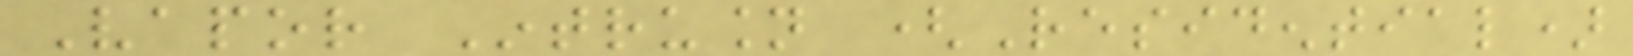Vapor Intrusion (Residential)
